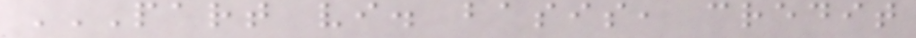PART VI. BASIS, CREDIT
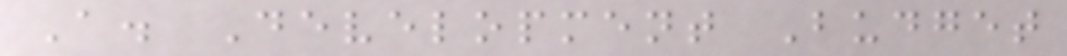A. Development Budget
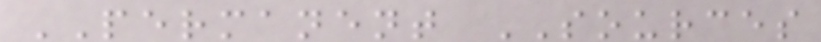PERMANENT SOURCES
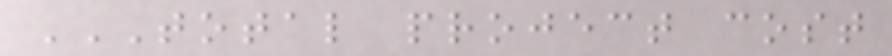TOTAL PROJECT COST
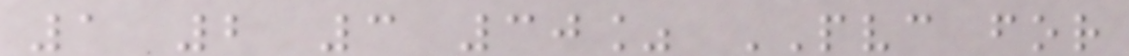1 2 3 30% PVC for
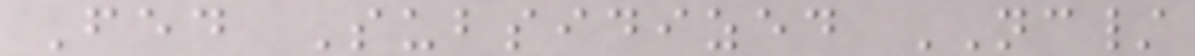Fed Subsidized NC/
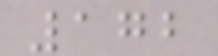172
